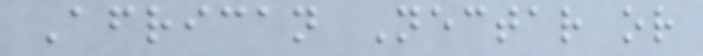African Nectar or
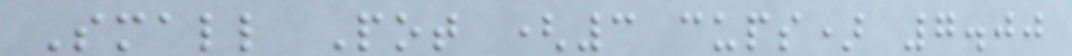Small Pot (3 cups) 7.00
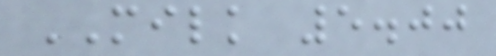MILK 5.00
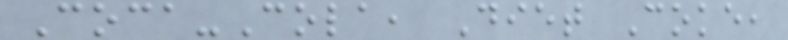Coca-Cola, Diet Coke,
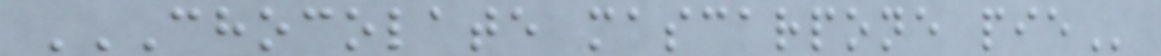CHOCOLATE MASCARPONE PIE
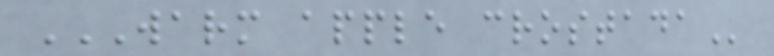WARM APPLE CROSTADA
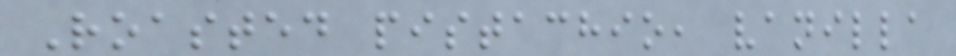Roasted pistachio, vanilla
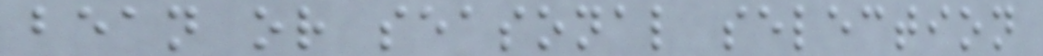bean or seasonal selection
